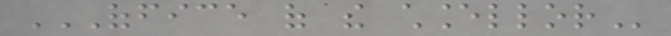OFFICE OF THE CHANCELLOR
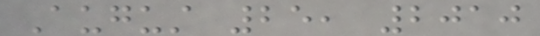August 25, 2010
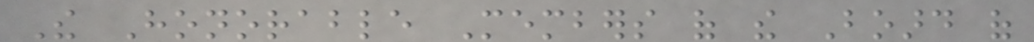The Honorable Members of the Board of
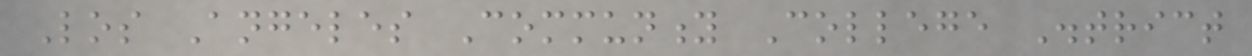Los Angeles Community College District
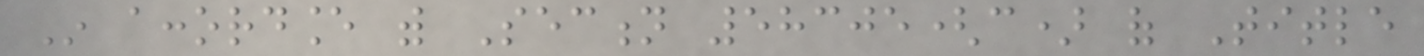In accordance with Section 58305(c) of Title
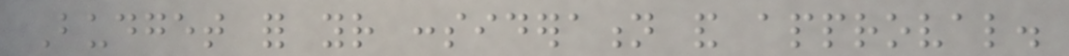Budget for your consideration and approval.
